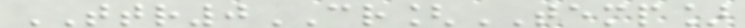TTR0CR[TEMP]
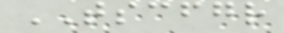TSCFGR
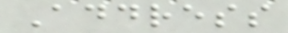Address
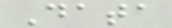Data
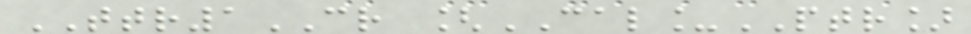TTR1CR [CAL_PTR]
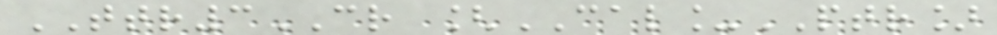TTR3CR [CAL_PTR]
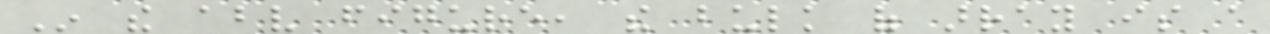In the above figure, the bulk of array is a
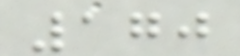170
